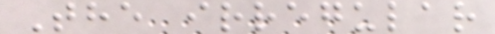The irregular
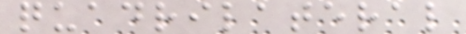quadrilateral
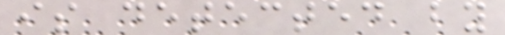is detected by
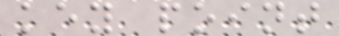key point
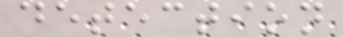detection
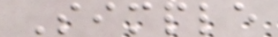Simple
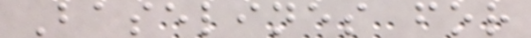Baselines for
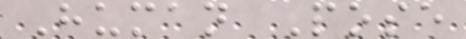Human Pose
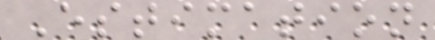Estimation
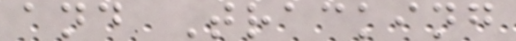and Tracking
